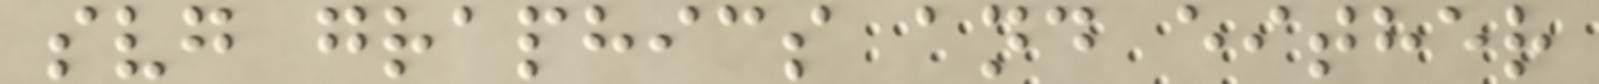svg graphics and either
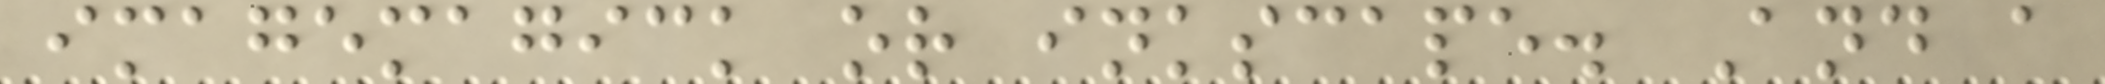imagemagick or inkscape. And a
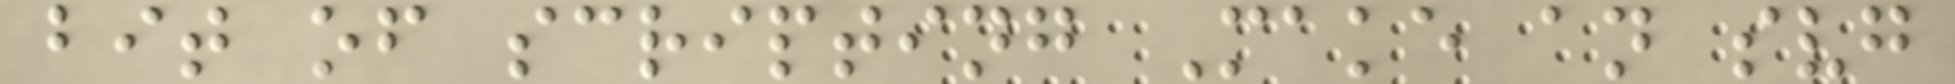bit of scripting Make an svg
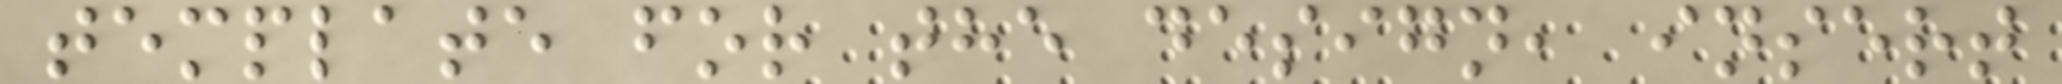template for the design, insert
